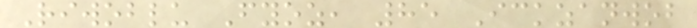Riwoblu Fyoz, 85 Ickzanwob
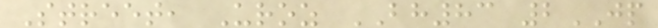Street, Uroz BH83 2JP
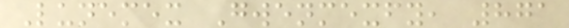Lunemex Gwenmexfy, 871
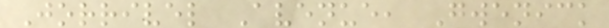Jorrivel Avenue, Gwenick
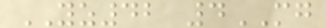YZ42 4MG
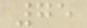75
